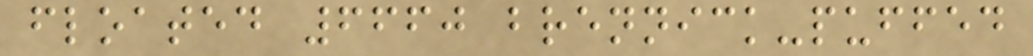floated 6660 brennick-puffed
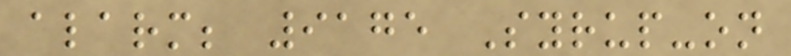alarm; 9175 Syrup-on
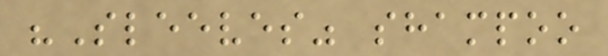"Sleeves" shampoo
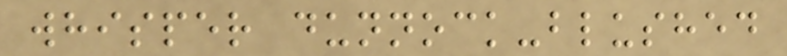whisper dunnock-blushed
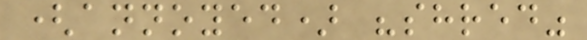(annoyed) "shred"
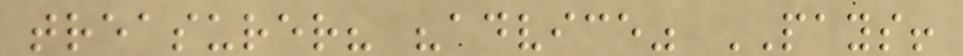treasurer? "advice" PAYS!
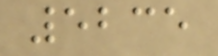5235
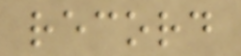record
